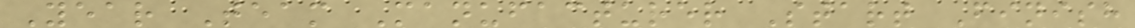Year Team Manufacturer Start Finish
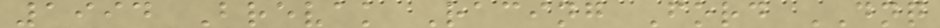1994 Brevak Racing Ford DNQ
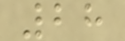28
